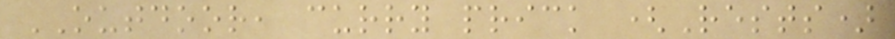OUTDOOR, curry prick (Rests)
